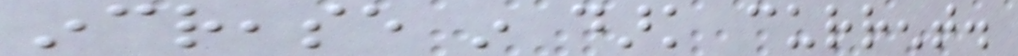increase in dark current.
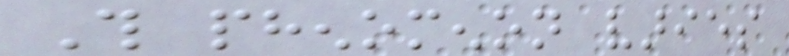This phenomenon varies
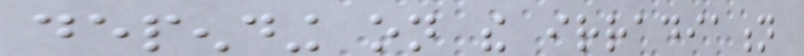depending on the irradiation
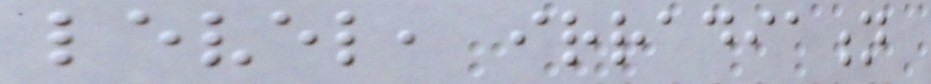level, irradiation
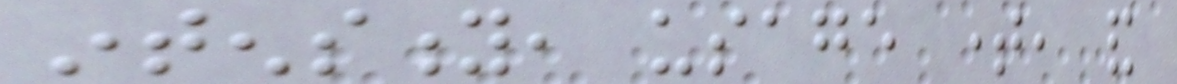intensity, usage time, and
